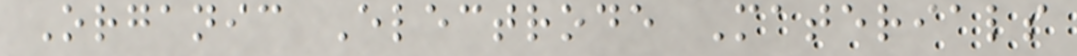Organic Electrode Materials
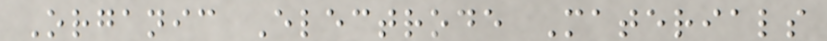Organic Electrode Materials
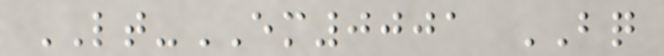LT-EM0001 BQ
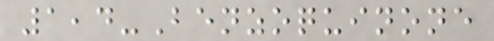1,4-Benzoquinone
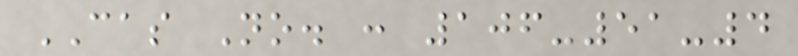CAS No. : 106-51-4
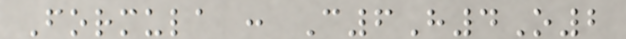Formula : C6H4O2
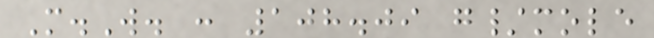M.W. : 108.09 g/mole
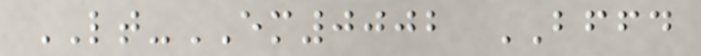LT-EM0002 BFFD
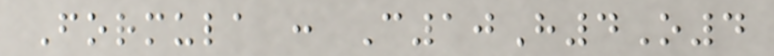Formula : C10H4O4
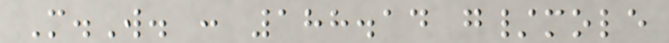M.W. : 188.14 g/mole
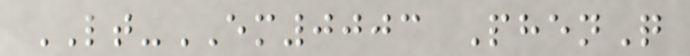LT-EM0003 PhenQ
